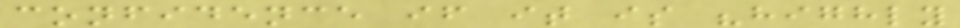confidence if it is "highly
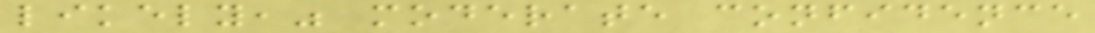likely," moderate confidence
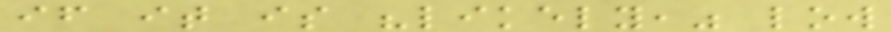if it is "likely," low
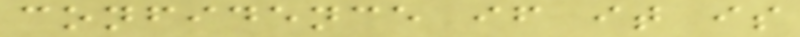confidence if it is
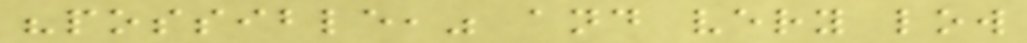"possible," and very low
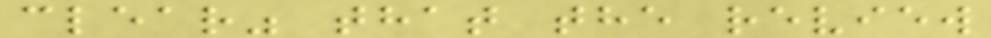clear" that the review
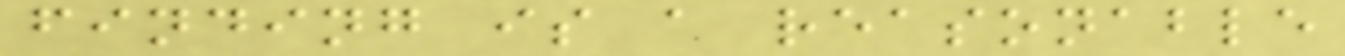finding is a reasonable
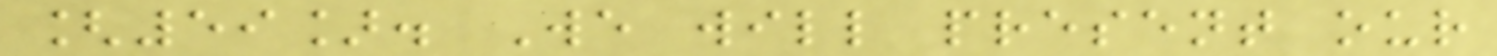[59]. We will present our
